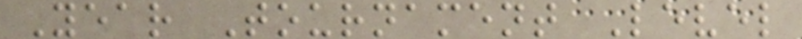Year Tournament Level
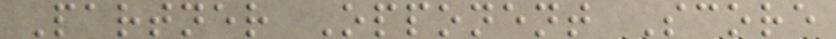Partner Opponent Score
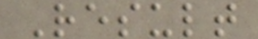Result
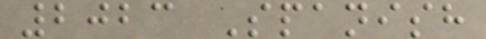2023 Spanish
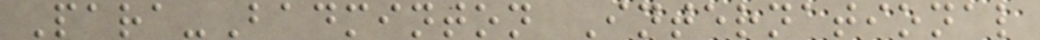Para-Badminton International
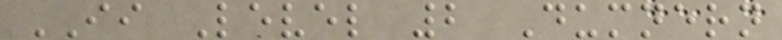II Level 2 Dumnern
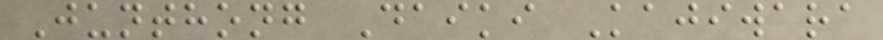Junthong Daiki Kajiwara
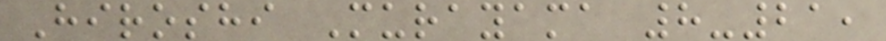Hiroshi Murayama 8-21,
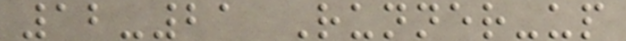12-21 Runner-up
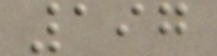197
